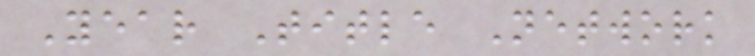Year Title Network
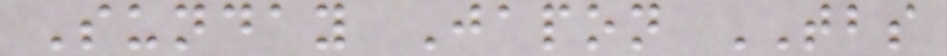Sunday Japon TBS
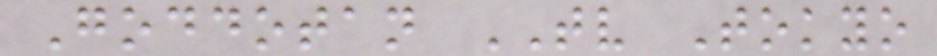Goddotan TV Tokyo
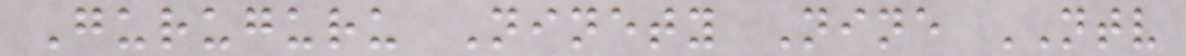Guruguru Ninety Nine NTV
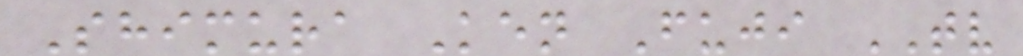Shimura Ken Fuji TV
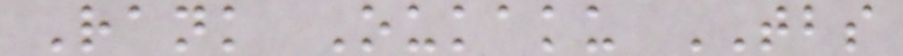Rank Oukaku TBS
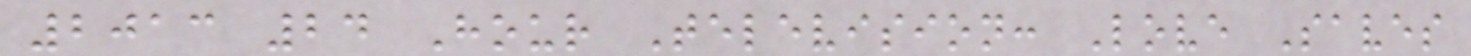2013 24 Hour Television: Love Saves
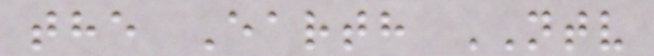the Earth NTV
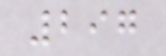297
